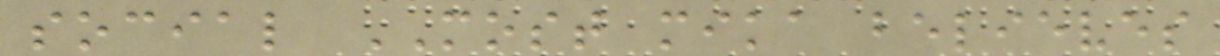social MOST mika believes
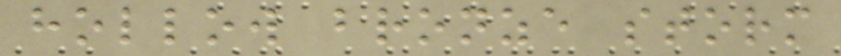hollow bronze storm
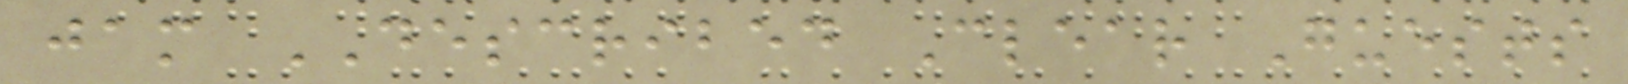jam DESCRIBED Clear Guests
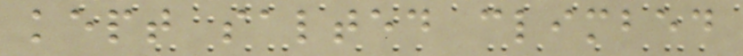kept salted climbed
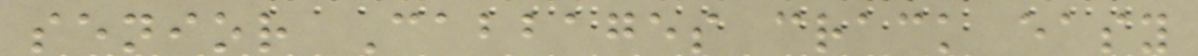senior Cabbages crack easy
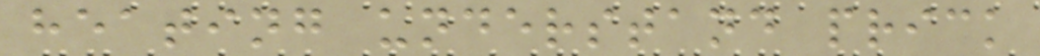heating understand prick
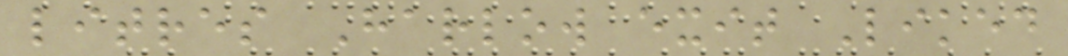litres Harlow exit Liked
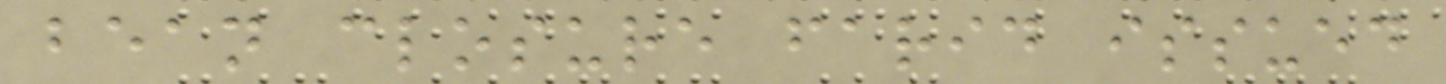bean closure farid issued
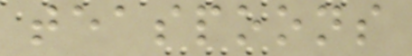teaspoons
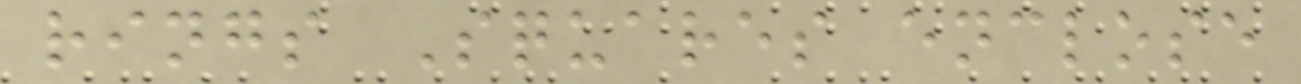rings Squares enclose
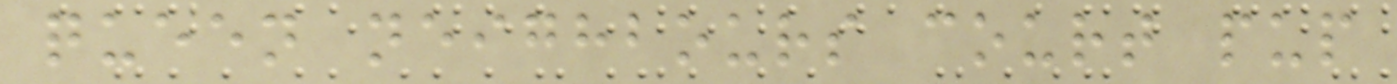queen neighbours court pup
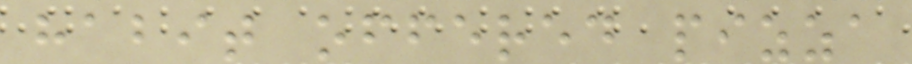habit offered pizza
